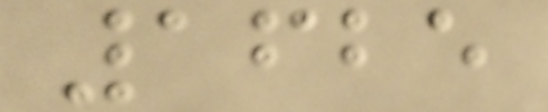1625
